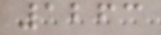1263
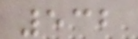532
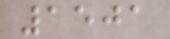1501
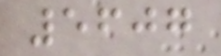5607
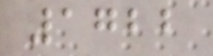1722
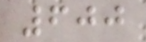600
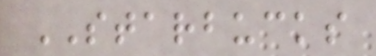STARBUCKS
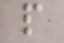p
